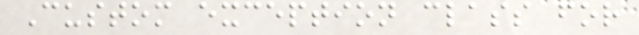Custom exception class for
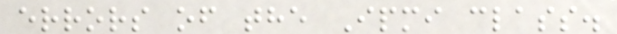errors of the Ipmi class.
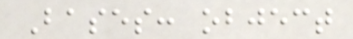Bases: object
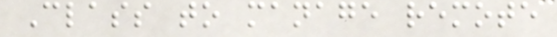Class to manage remote
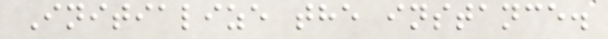Initialize the instance.
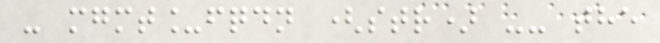- mgmt_fqdn (str) -- the
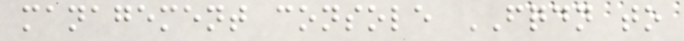management console FQDN to
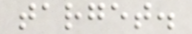target.
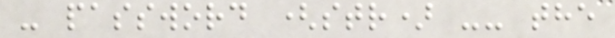- password (str) -- the
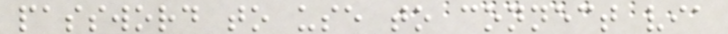password to use to connect via
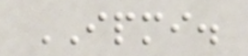IPMI.
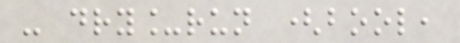- dry_run (bool,
